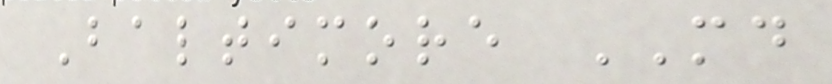Baltimore MD
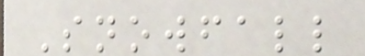Snowfall
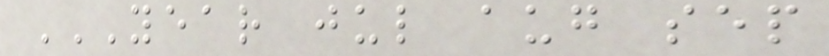YEAR JUL AUG SEP
